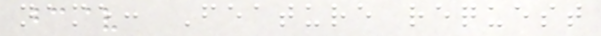name: Feature request
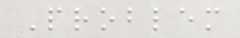Problem
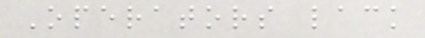Operators lack
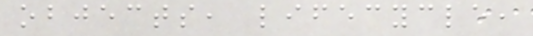objects, lifecycle,
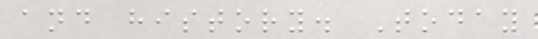and history. Today
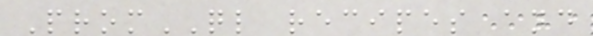PromQL recipes and
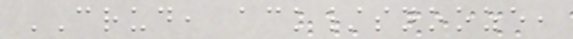CRUD, ack/snooze,
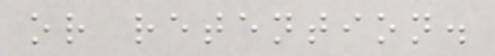or retention.
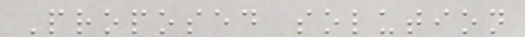Proposed solution
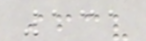131
